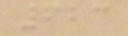623
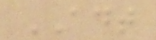ADT
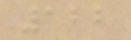122
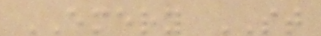EMERY ST
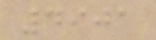4901
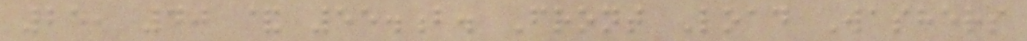25, 40 & 55.b. Front Load Washers
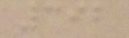392
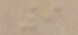9
